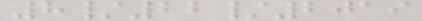8/22/2019
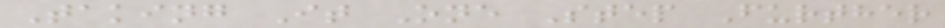Taking It One Step Further
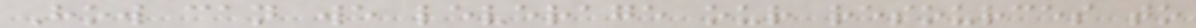How can we leverage our resources to
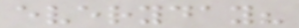everyday?
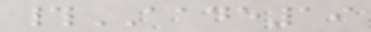#AADE19
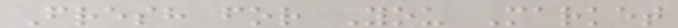Fresh for You Market
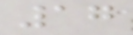17
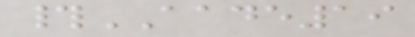#AADE19
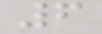6
